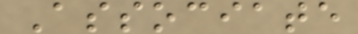Associate
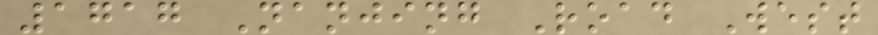1717 Nanjing Road West
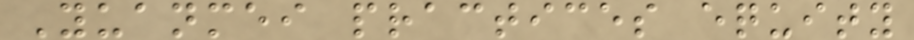Yuanmei practices equity
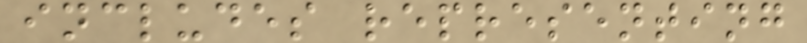includes representing
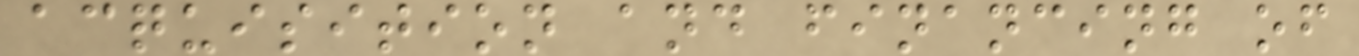acquisition and financing of
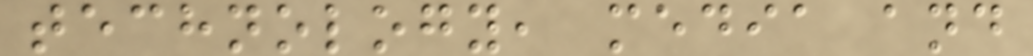technology, media and
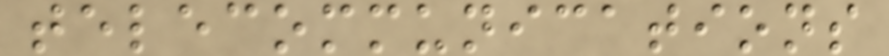telecommunications
